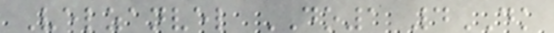Velzanvel DO1 4DK
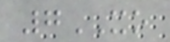7XO
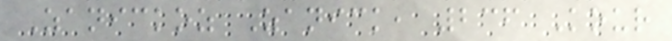Zanickoz Zanick, 236 Kour
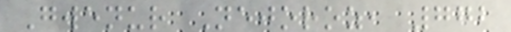Gwenur Nejoroz, 772
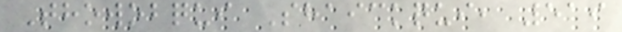Thowobqui Shaickqui, 519
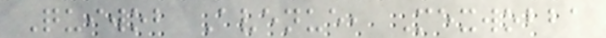Quiwob Avenue, Mexwobba
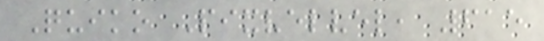Quiko Pixvelvel, 615
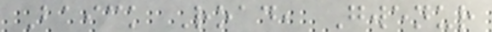Baick Road, Gwenur
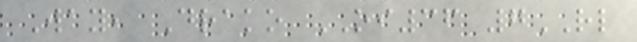Way, Drako OI36 7RL
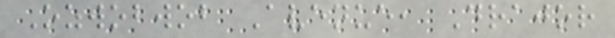Ozwobwob Avenue, Drajor
